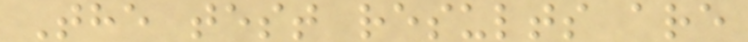The test results are
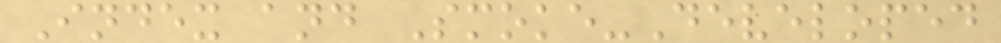Index and Smoke-Developed
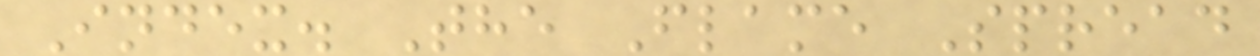Index. The Flame Spread
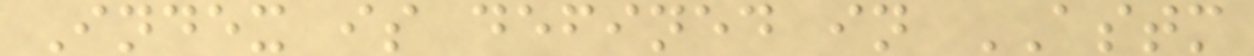Index is defined in ASTM
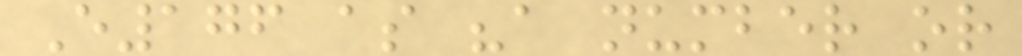E176 as "a number or
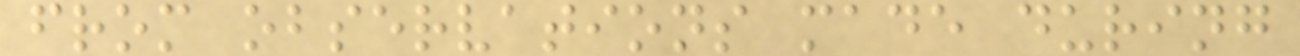from observations made during
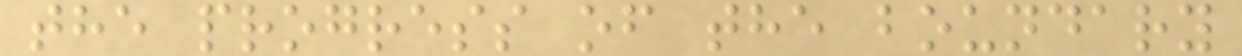the progress of the boundary
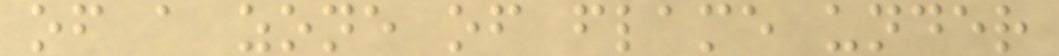of a zone of flame under
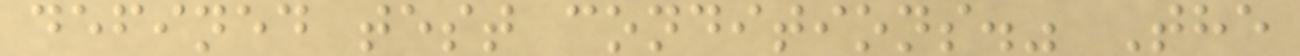defined test conditions." The
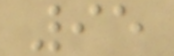95
